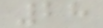28
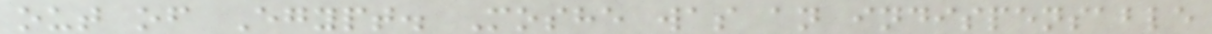out of Egypt. Moshe was an indispensable
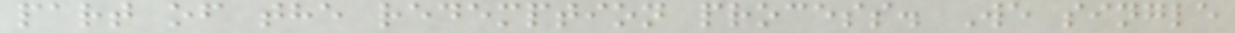part of the redemption process. We single
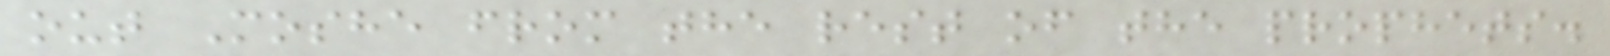out Moshe from the rest of the prophets.
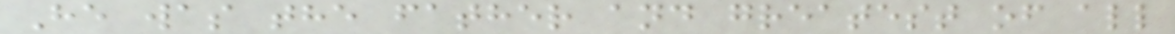He was the father and greatest of all
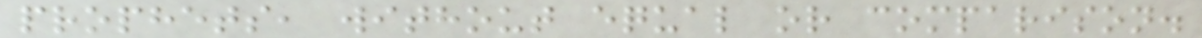prophets, without equal or comparison.
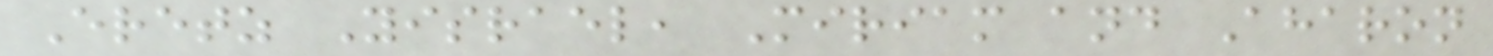Eretz Yisrael, Miriam and Aharon
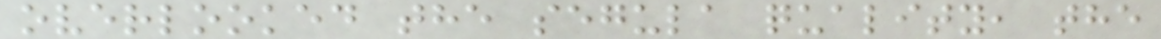overlooked the segula quality, the
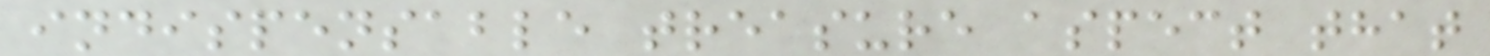indispensable treasure aspect that
